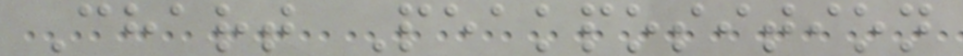Chart Peakposition
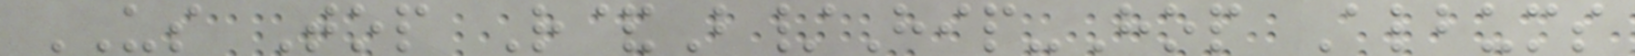US Top R&B/Hip-Hop Albums
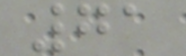71
